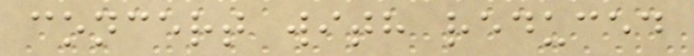concert with reduced
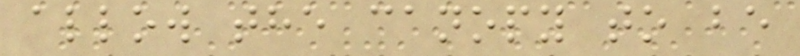allow the canopy to be
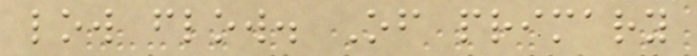low flow. Of primary
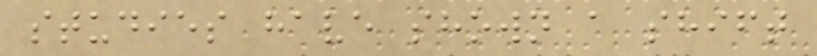studies have shown a shift
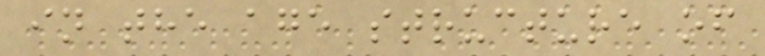in the age structure of
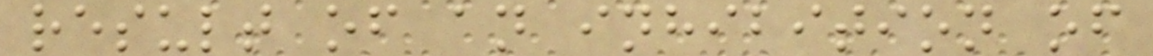result of an inhibition of
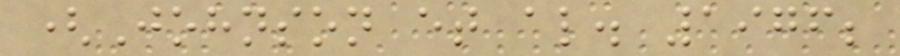(Johnson et al. 1976;
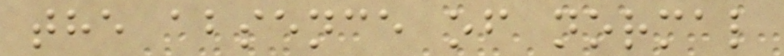the absence of normal
